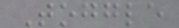Toggle
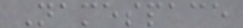Namespace
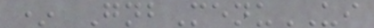* GnbMenuUI
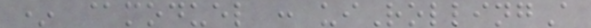* @moduel : uiRollingA
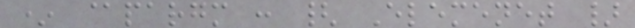* @pargm : { Elemenet }
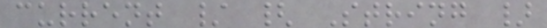current / { String }
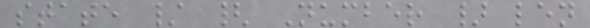state / { Number } len
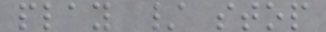play / stop
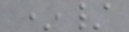*/
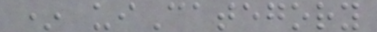* uiCategory
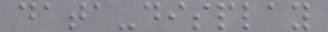data-display
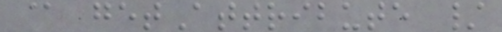@ getAttribute /
